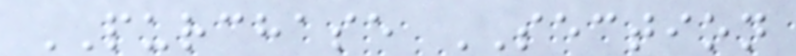PURCHASE SECTION
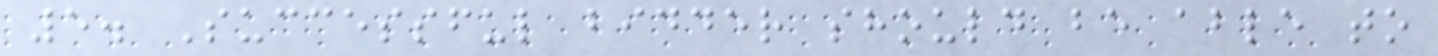5. Successful bidder should be able to
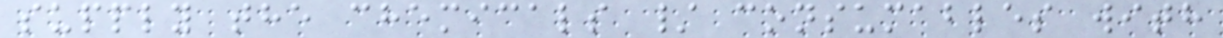supply the chemicals / consumables with
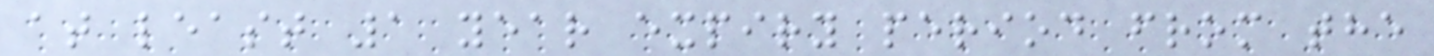at least 1 year expiry period from the
